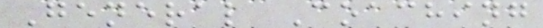General Coaching
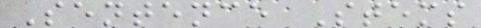Sentence Stems
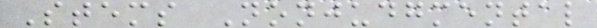Stems Nonjudgmental
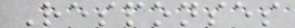Responses
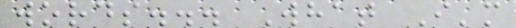words... What I'm
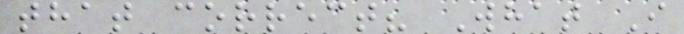that correct? What I
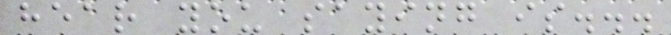hear you saying is...
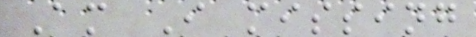Am I missing
